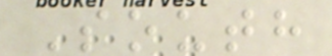South
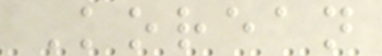Korean
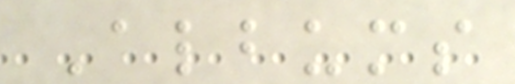Albums
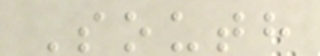South
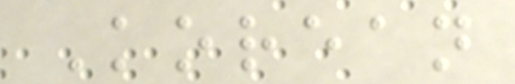Korean
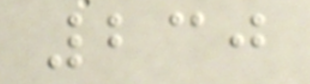230
